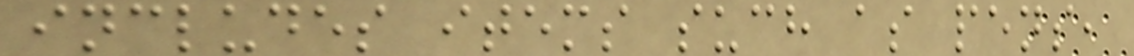includes items such as pens,
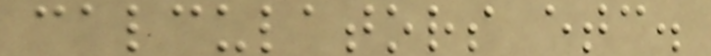calculators etc.
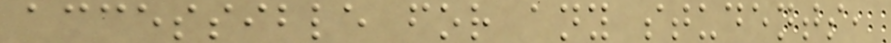accessible for any students,
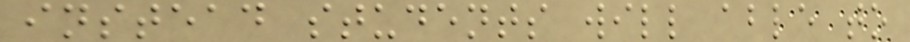instead students will able to
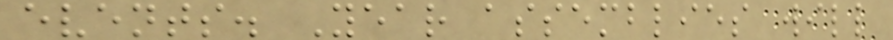events. Year assemblies will
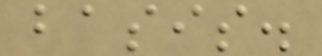basis.
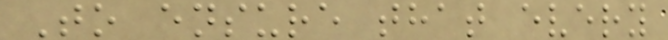To ensure that every
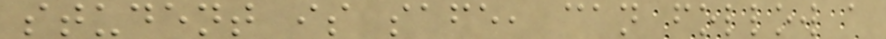student is safe, can follow a
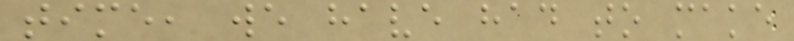time, we have had to make
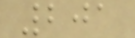201
